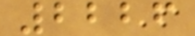2226
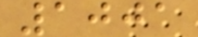1001
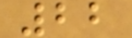22
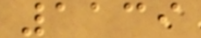1139
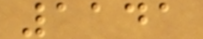1141
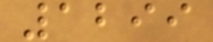1299
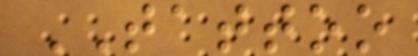TATTOO
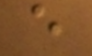e
